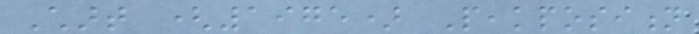Chart (1975) Peakposition
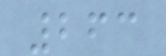263
